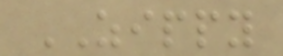ZIPPY
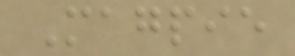Magpie
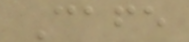Cafe
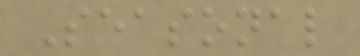Seasonal
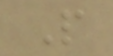P
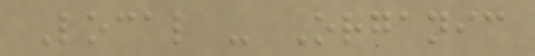Local - Organic
